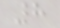8
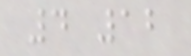4 12
